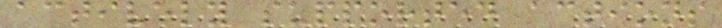actively supported actions
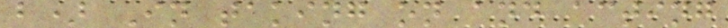b) In taking on and acting
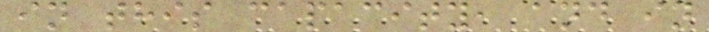in this capacity, and in
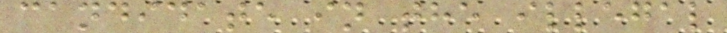candidate in the illegal
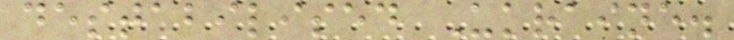destabilised Ukraine.
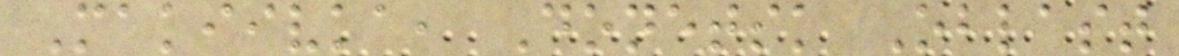Makiivka, Donetsk Oblast
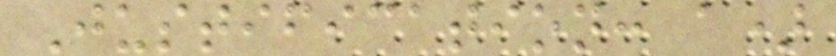Justification: a)
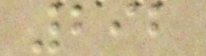292
